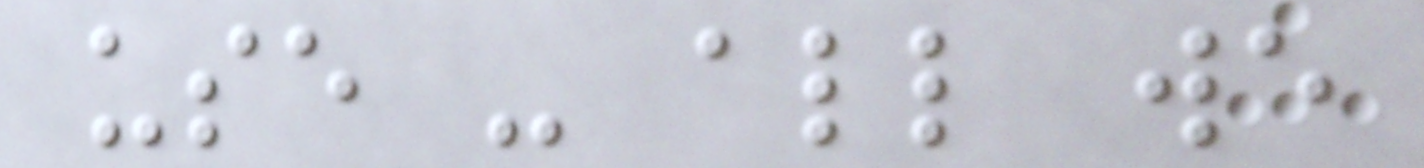use - all we
